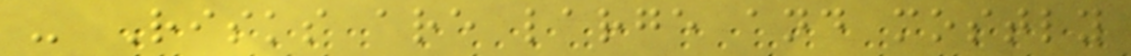- Risks are large and mostly
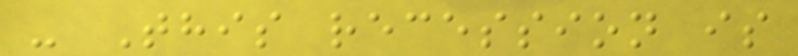- This recession is
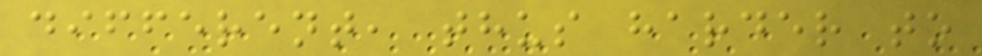different, thus harder to
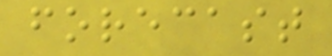forecast
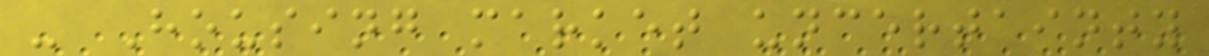- Housing market uncertainty
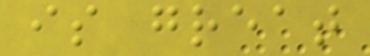is great
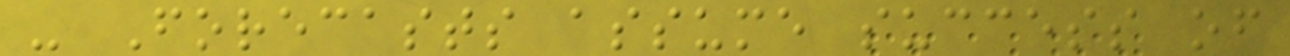- Forecasts assume success of
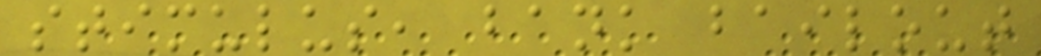stimulus, bank bailout
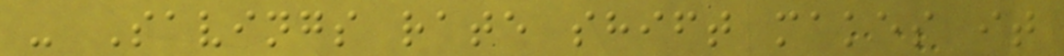- Savings rate shift makes it
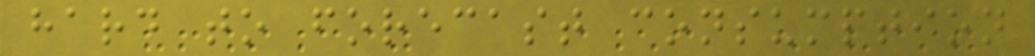hard to forecast consumption
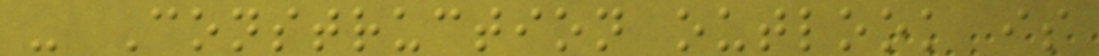- Construction outlook is
